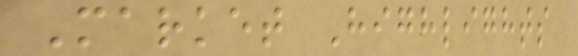Market Highlights
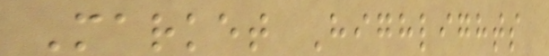Market Highlights
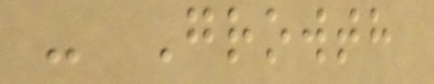- Growth
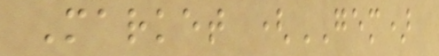Market (GEM)
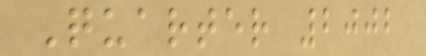Quarter 2002
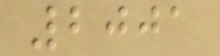2001
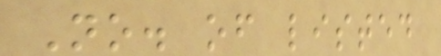No. of listed
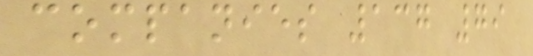companies 137 79
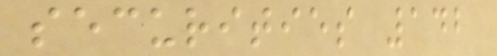securities 142
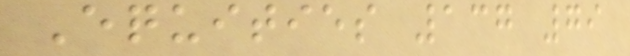Equities 137 79
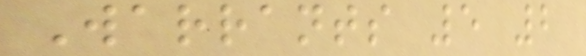Warrants 5 2
